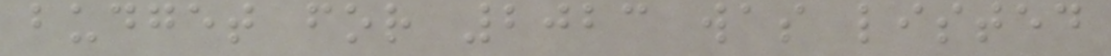budget for 2023 was listed
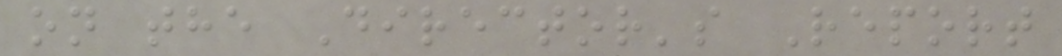on the Director's Report
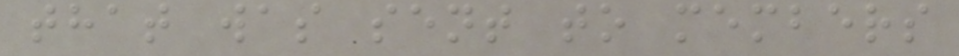that was sent to members
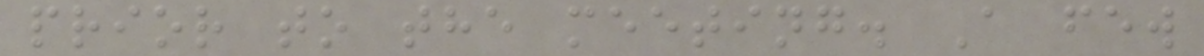prior to the meeting. A few
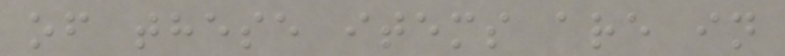of these items are in
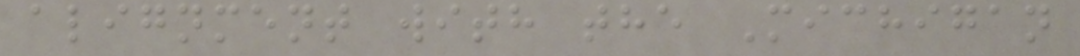alignment with the Michigan
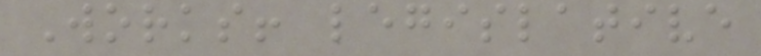Works! legislative
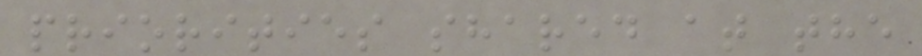priorities shared at the
